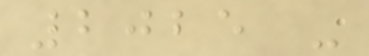2025 -
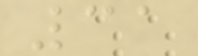31
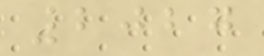2027
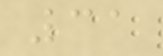31
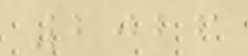2026
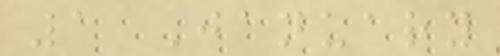1 January
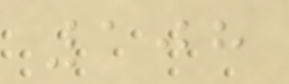108
